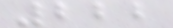222
